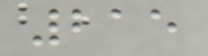215
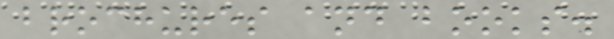brochures and books.
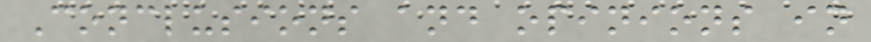Conclusions and opinions in
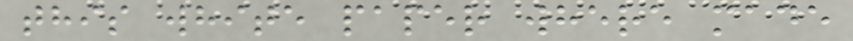this white paper where made
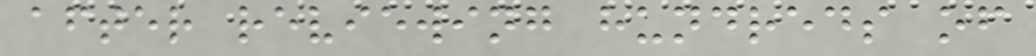after reviewing hundreds of
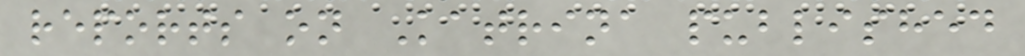reports on Katrina published
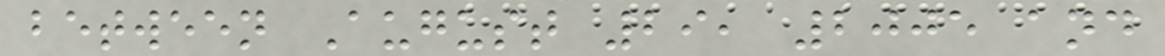between August 29, 2005 and
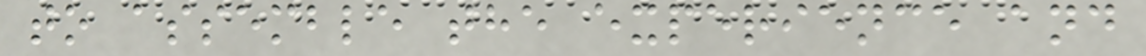to assemble the experience and
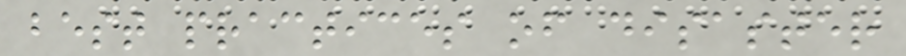best practices of disaster
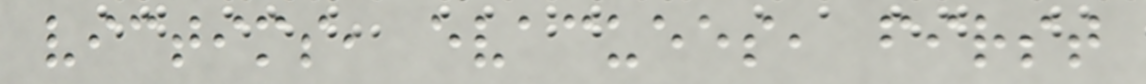victims, evacuees, first
